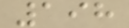198
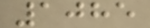1085
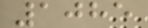1085
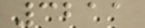3211
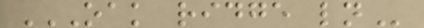OAK RIDGE LN
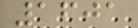1601
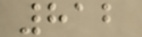812
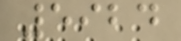5924
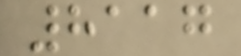8117
